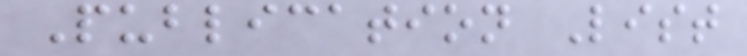Publication List
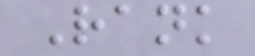Rank
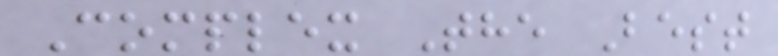Complex The Best
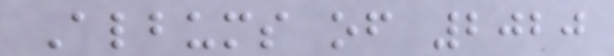Albums of 2020
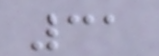31
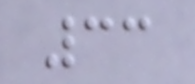33
